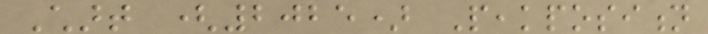Chart (2025) Peakposition
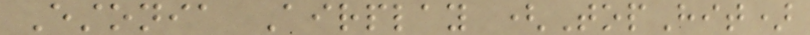Estonia Airplay (TopHit)
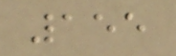155
